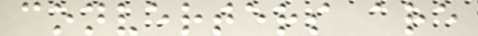converters are
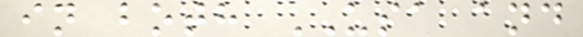in both USA and
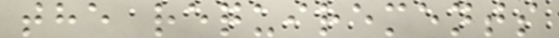the requirements
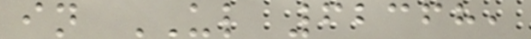in UL 62368,
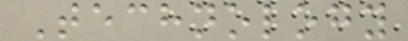Technology
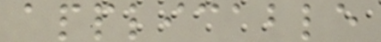applicable
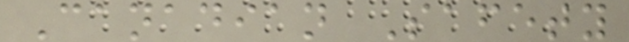Canadian Safety
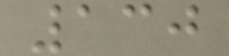130
